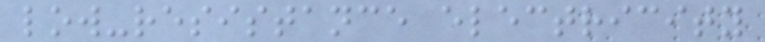low-resistance electricity
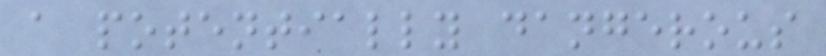a potentially dangerous
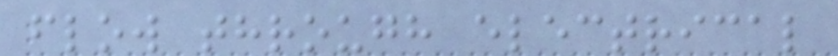flow through electrical
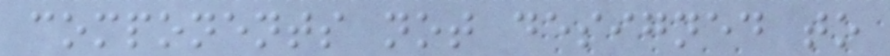components not designed to
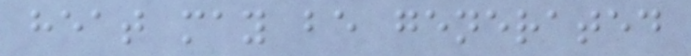heat may be generated
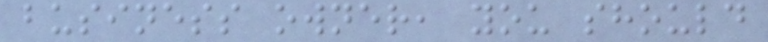business owner, you should
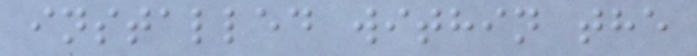installed within the
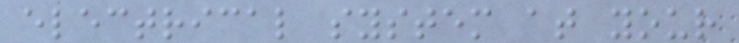electrical system at your
